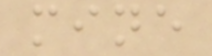mine
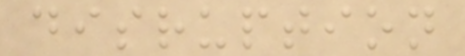disruption
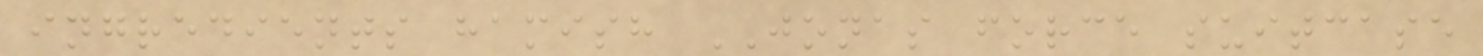ingredients hamish JONAS force suitcase
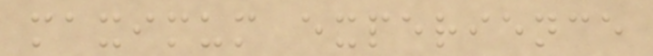maximum experience
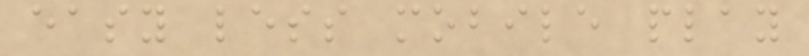easy less mobile play
